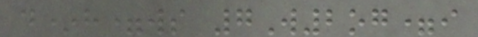d*h=ws 7W2og=i
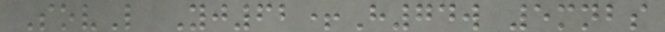SovL Yj62+H74w 5mnbs
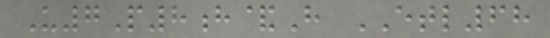U7P8h&H ETL68
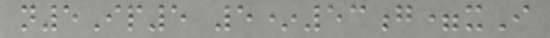n5Ip5 5*53g=xI
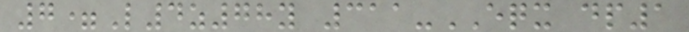7=L4z78y 311-EQX dp1
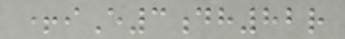+iE3dh82r
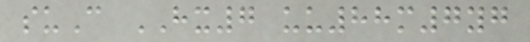suC HX7 uu88m7yg
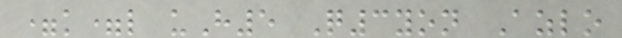=k=l uH5 Q3yon Azlo
